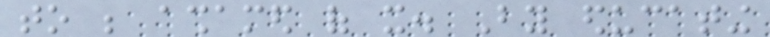to be ashamed of it. By educating
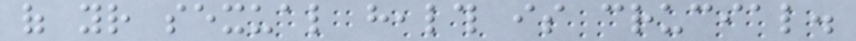of your sexual health is crucial.
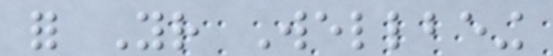for Your Wellbeing
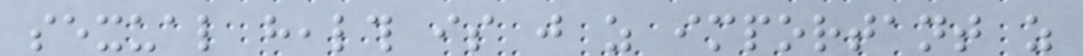sexual health is just as important as
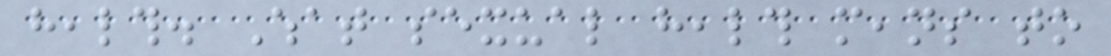health. What sexual health means to
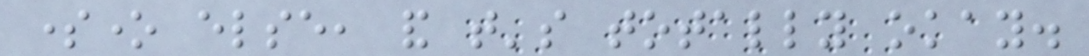someone else, and that's totally okay.
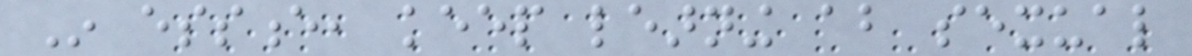In essence, keep learning about sexual
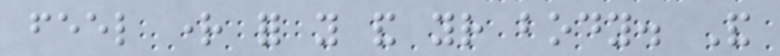feel right for you and your body. And
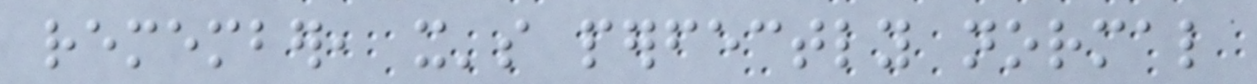remember, it's perfectly normal
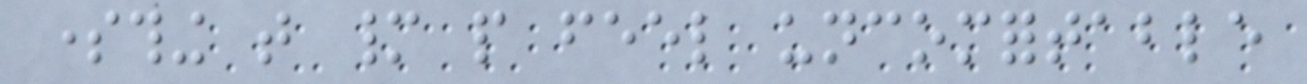something that many people feel uncomfortable
